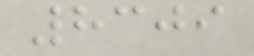8309
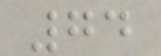74
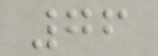76
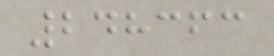248363
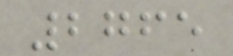2765
